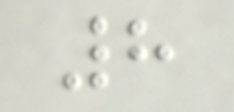8
